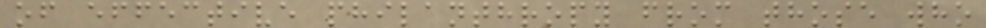of effective philanthropy from those who
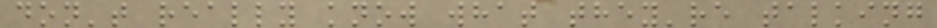don't really know what they're talking
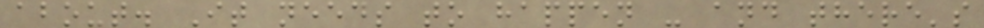about. It needs to happen - and there's
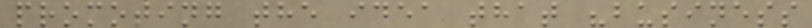promoting the idea that "business
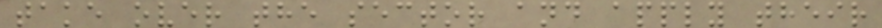take over the sector and apply their
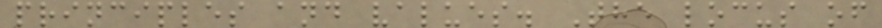principles and values. The locus of
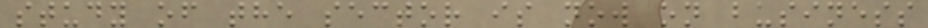study of the sector is now on business
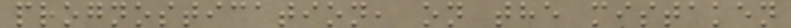prognostication, on the mistaken
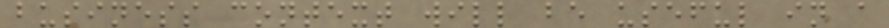business context will be useful in a
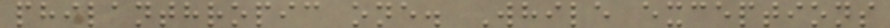philanthropic one. While exceptions
